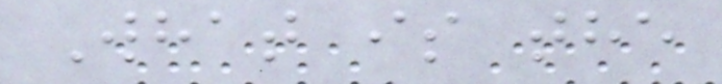What is the
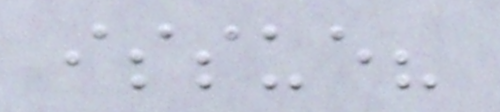issue?
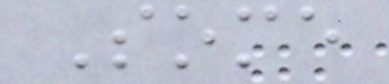Some
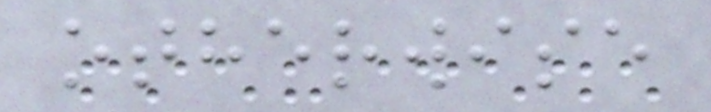otherwise
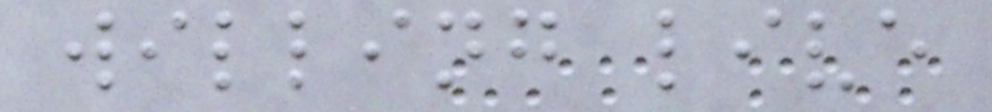willing live
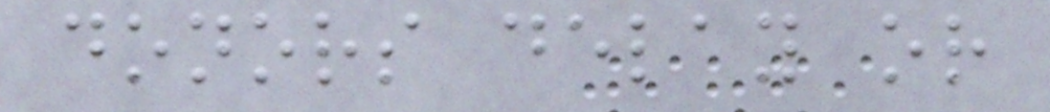donors delay or
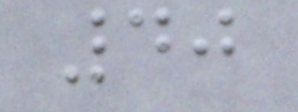40
